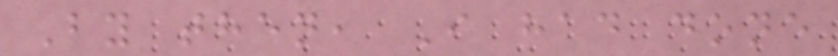By then, I had done
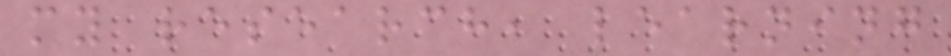my research, learning
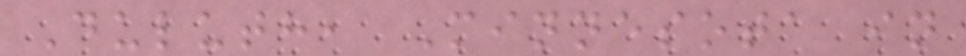Duluth, Minnesota in
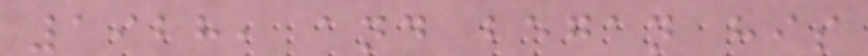1928, and began his
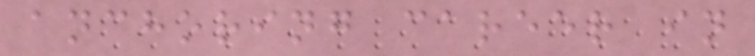anchoring career in
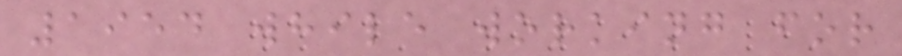1954 while working for
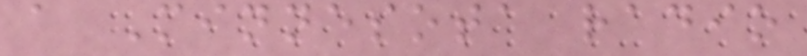a Minnesota radio
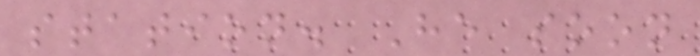station. He soon
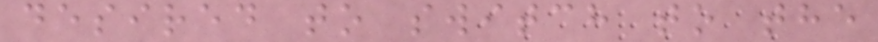desired to switch to the
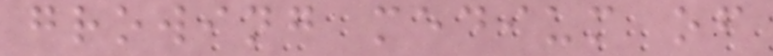growing medium of
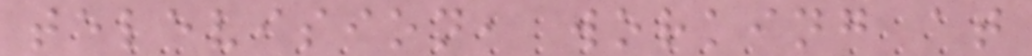television, working at
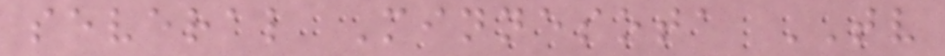several Minnesota TV
